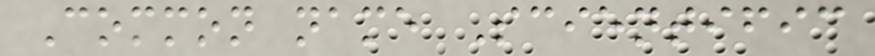Common name Scientific
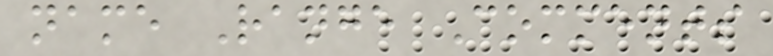name Range Comments
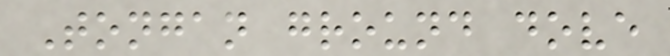Tongan ground dove
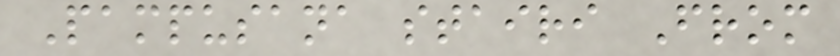Pampusana stairi From
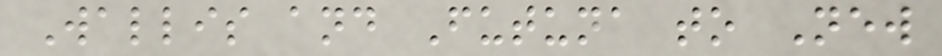Wallis and Futuna to New
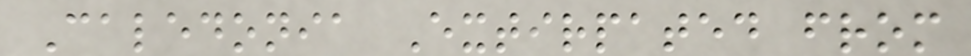Caledonia Extirpated from
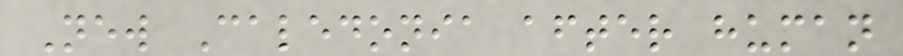New Caledonia after human
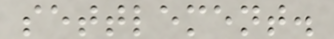settlement.
